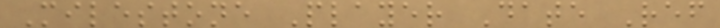Milestone Player Date Ref
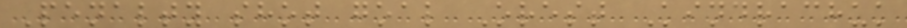Penalty shot goal Orest Kindrachuk
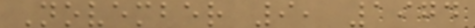November 9, 1974
